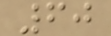60
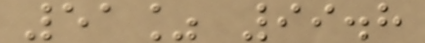51% 99.8
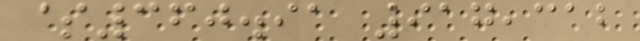$360.91 917,312
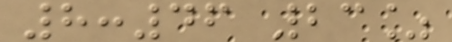8:46 23%
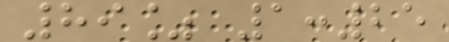89% 1:25
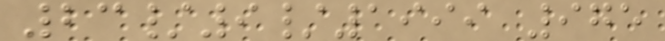23/9/1999 975
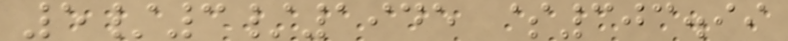5/3/1945 $303.99
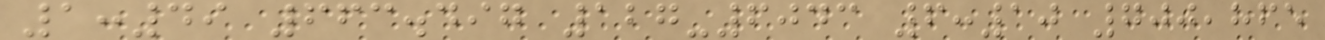1:49 663.497 127-6043 6:10 700,865
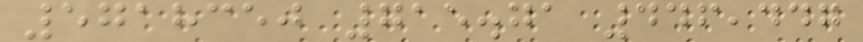5718350 715.71 446,447
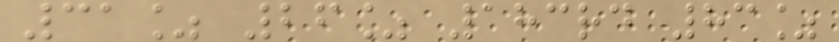31% 26% 183rd 83%
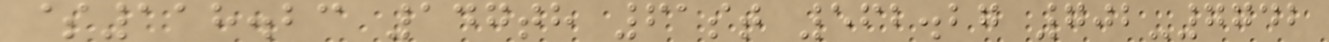$118.23 147th 61st 562.27 702-7742
